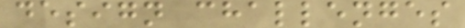design challenges
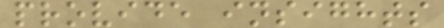provide insights
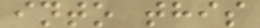into this
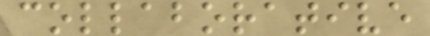collaborative
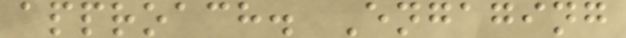approach. Engaging
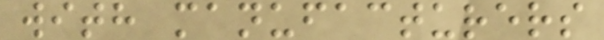with manufacturers
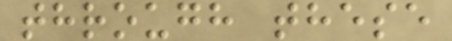through these
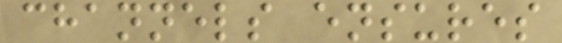channels ensures
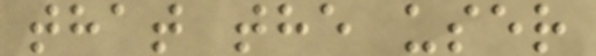that the user
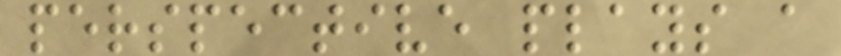perspective plays a
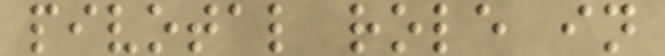pivotal role in
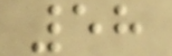58
